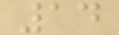14
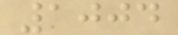1004
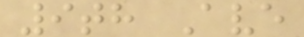9th Ave
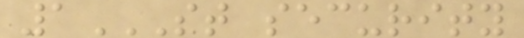1ST SECURITY
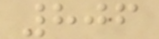806
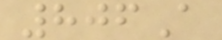806A
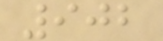902
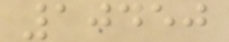10450
